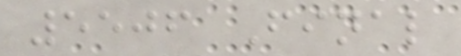5506 Final
